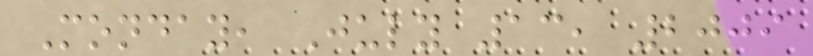Monday, July 13, 2009
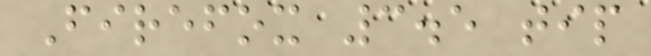Firefox 3.5 tip
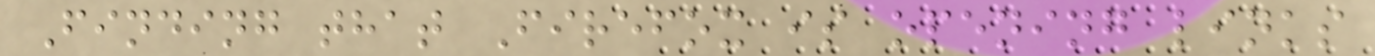Finding that Firefox is opening links
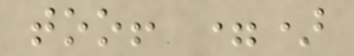too! =)
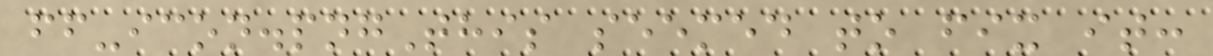ff-icon.pngThis seemed to fix it:
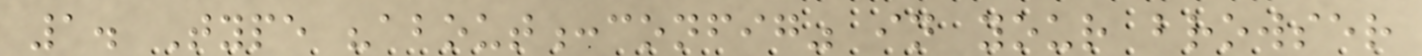1. Type "about:config" in your browser
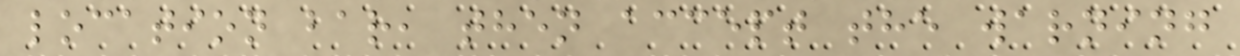location bar, then accept the warning
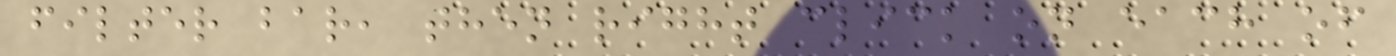filter bar, then right click on each of
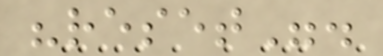"reset".
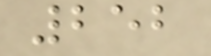252
